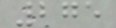275
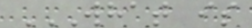WHAT IS
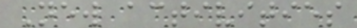New activities
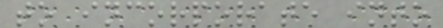to incorporate into
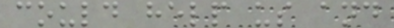could help us and
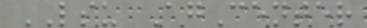LSU AgCenter
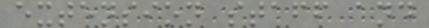extension staff and
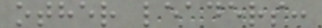other leaders:
